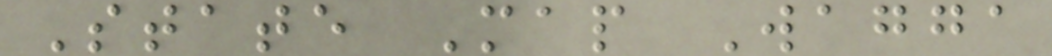State Map Wagga
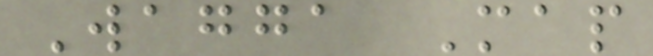Wagga Map
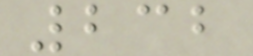232
